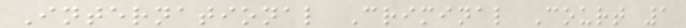International Criminal Court 1
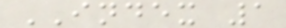INDEX 1
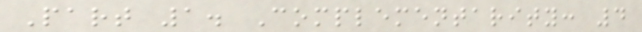Part 1. Complementarity: 4
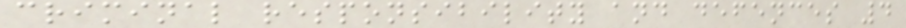criminal responsibility and defences 4
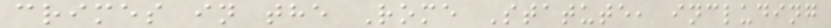crimes in the Rome Statute, including
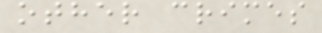other crimes
